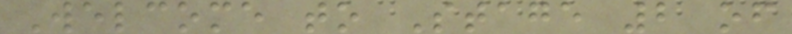Welcome to Stage 2 of
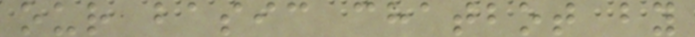our basic chatbot by
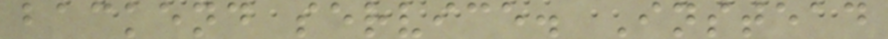backend service. Instead
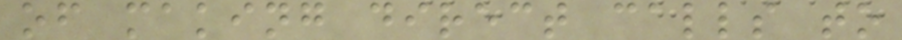of making direct calls to
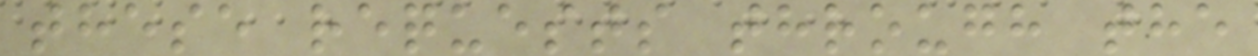these requests through the
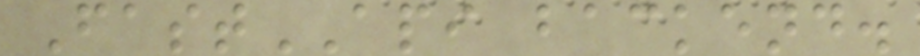FastAPI backend.
